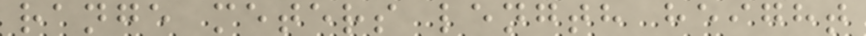range meters length height
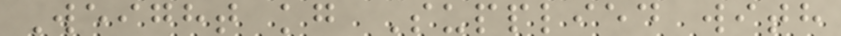Weight kg Supplied with
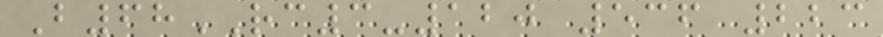B68RC3-120 536 223
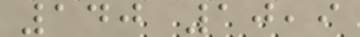140 10,9
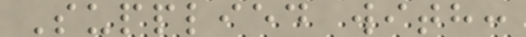Supplied with:
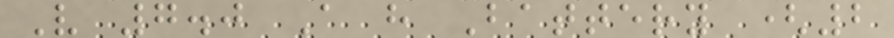V 7.0 A h Battery (2
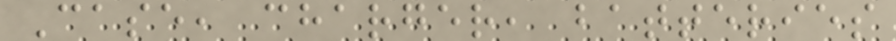Case, charger, batteries
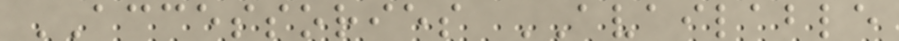ACCESSORIES AVAILABLE
